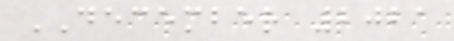DECEMBER 2021
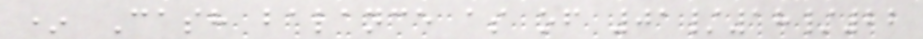* Cash balance as of 01/18/22
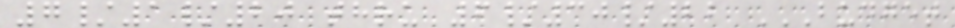7/1/20 thru 6/30/22 BUDGET
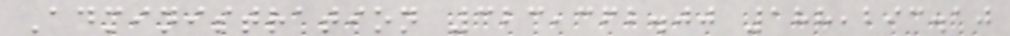Administration 323,362.00 188,293.10
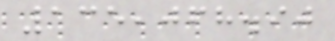135,068.90
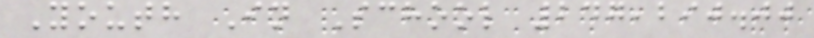Youth In School 247,290.00
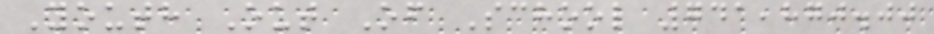Youth Out Of School 741,870.00
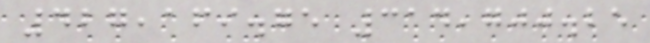427,169.75 314,700.25
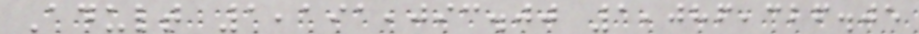Adult 1,191,093.00 1,086,326.05
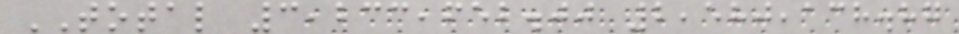TOTAL 3,233,652.00 2,580,138.87
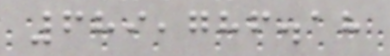689,786.18
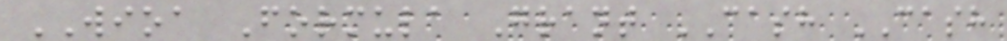WIOA Formula Grant CASH CASH
